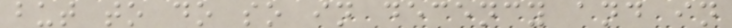but to do so in decency and in
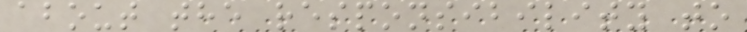about the responsibility to
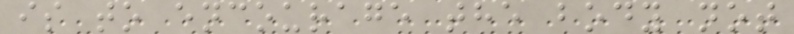is to encourage the body not
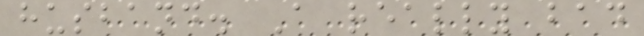husband. A really bad
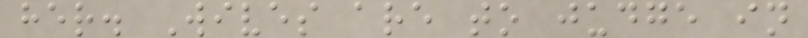her. Wives are to judge in
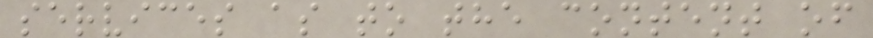services as to the content of
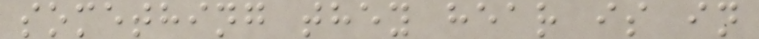something they hear is in
